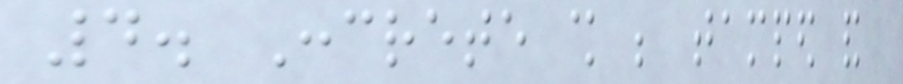4. Concrete shall be tamped and
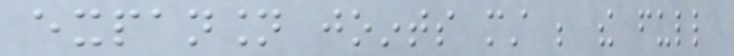expansion joints must be the full
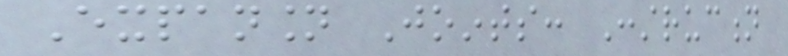Expansion Joints: Construction
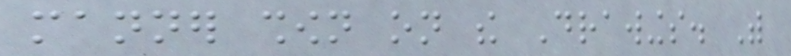manner shown on the Drawings. With
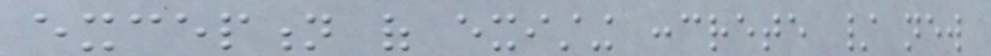exception of existing concrete / new
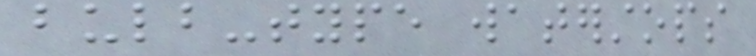bulb-type waterstops
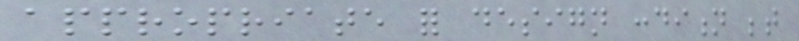appropriate for design condition between
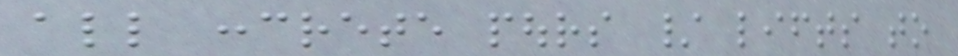all concrete pours / lifts to
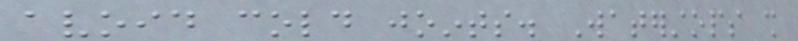avoid cold joints. Waterstops shall
